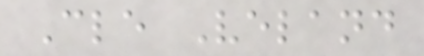Cle Veland
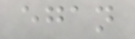egan
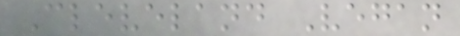Cleveland Vegan
